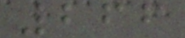266
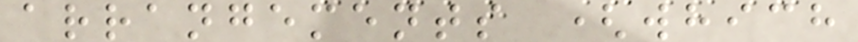arrangements (which
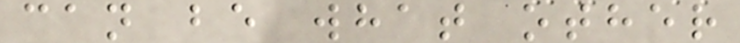can be what other
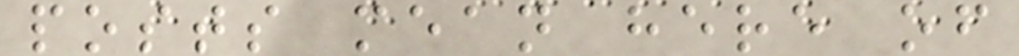posts mean here of
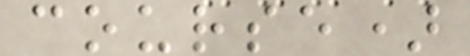course)
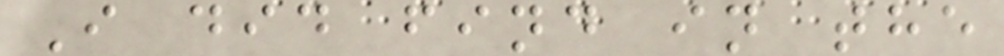I did find in the
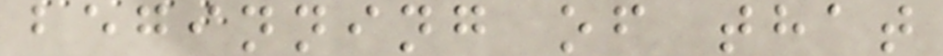beginning of that
